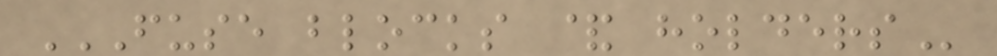FUSE BLOCKS & HOLDERS
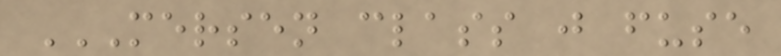MERSEN CLASS J FUSE
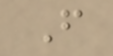F
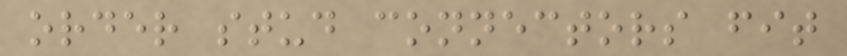order stud connectors fit
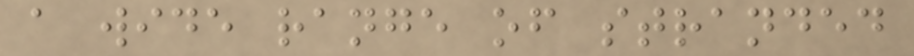a wide range of stranded
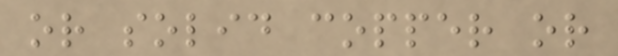or solid copper or
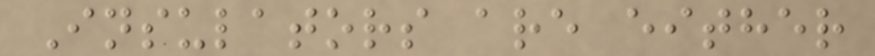Insulators are either
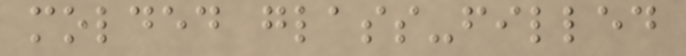molded glass-filled
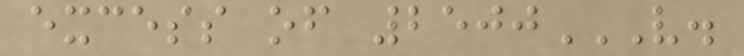excess of 2500V.
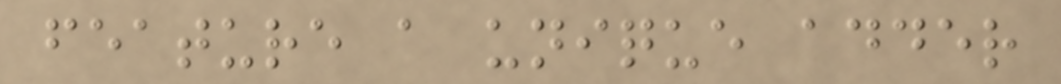feature a unique adder
